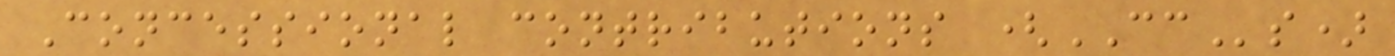Concessional contributions (CCs)
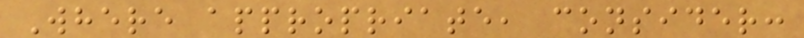Where appropriate, consider:
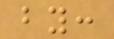by:
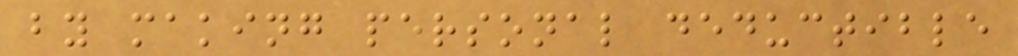by making personal deductible
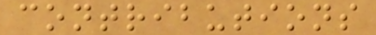contributions
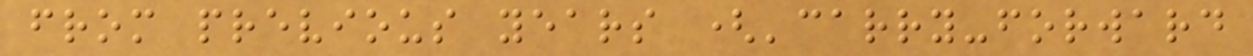from previous years ('carry-forward
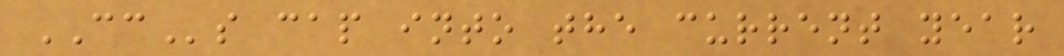CCs cap into the current year
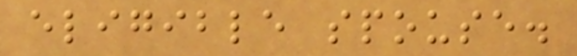eligible spouse.
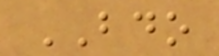BDO
